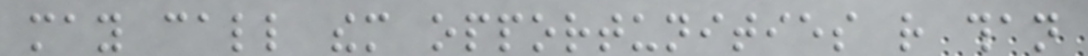may call them opportunities rather than
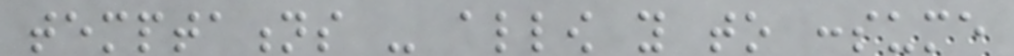temptations - allow you to consume
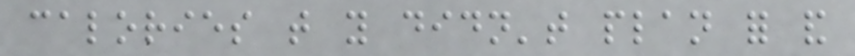calories that you didn't plan for and
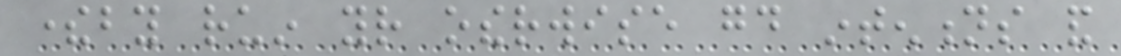thereby ruin your otherwise good intentions and
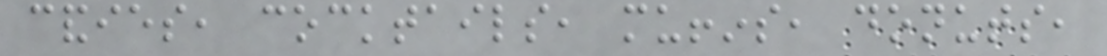candies, cocktails, muffins, donuts,
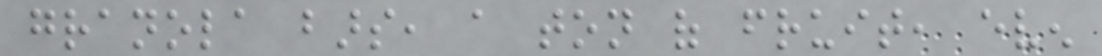granola bars, a ton of fruit, even
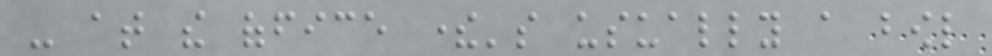- at the office there's usually a bowl
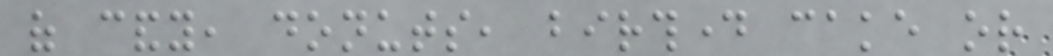of candy, donuts, birthday cake or
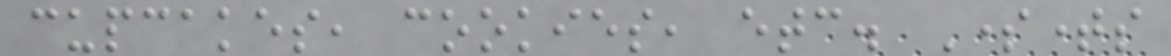cupcakes, cookies, etc. Sometimes
